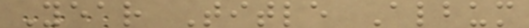Year Title Album
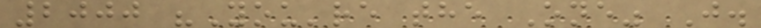2000 "You're the One" J.
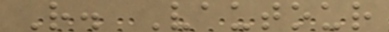R. Vautour
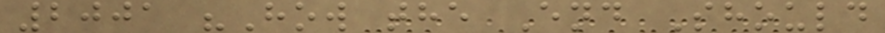2001 "How the End Should
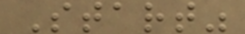Start"
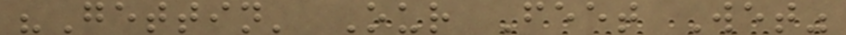"Gettin' Our Feet Wet"
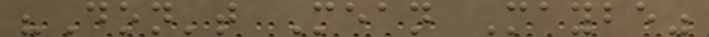"Don't Mean Maybe"
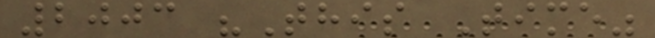2003 "This Time"
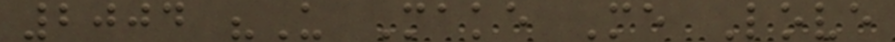2004 "U Make Me Love
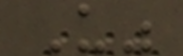U"
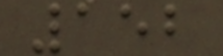152
